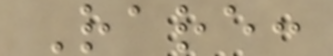Rare:
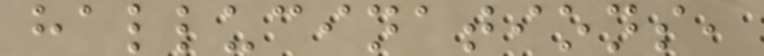hallucinations,
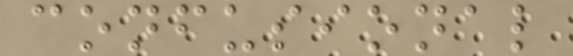confusional
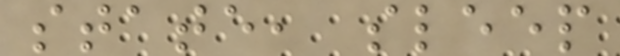state, sleep
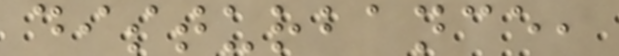disturbance,
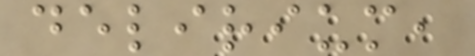delirium,
